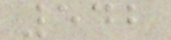542
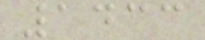1433
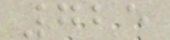725
